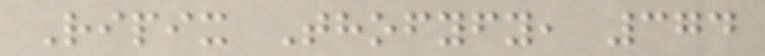Ripix Thofyfy, 374
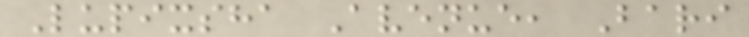Lupixsha Avenue, Bari
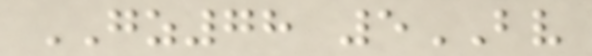GZ78 5BV
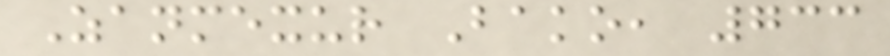Zanmexur Bako, 733
